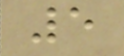5
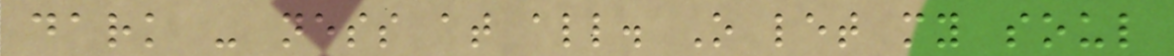dark - ness at all. O let my soul
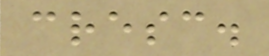cresc.
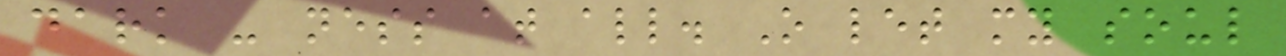dark - ness at all. O let my soul
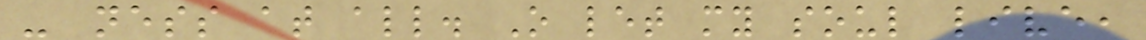- ness at all. O let my soul live,
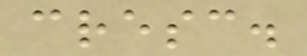cresc.
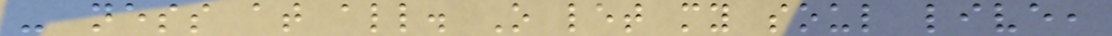- ness at all. O let my soul live,
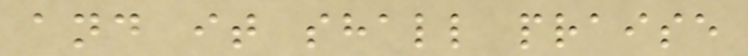and it shall praise
